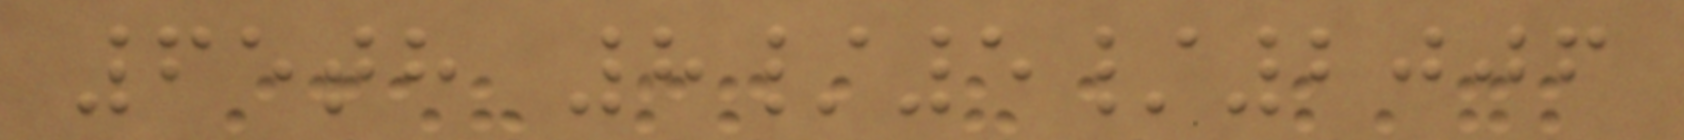65th 8/5/2006
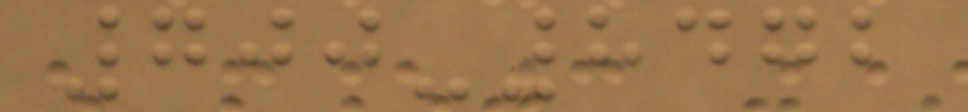700-8472
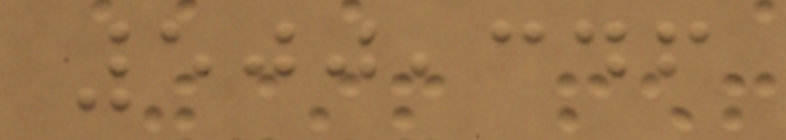500,346
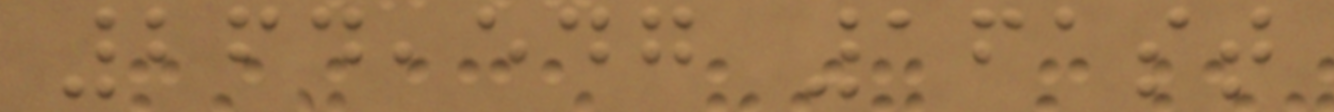264,547 161st
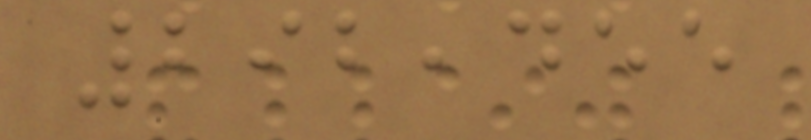292,455
